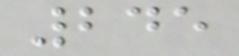245
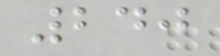240
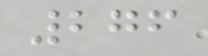276
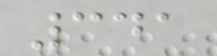341
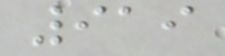919
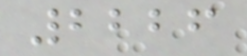2226
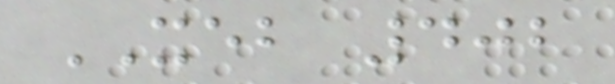XEB 402
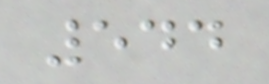544
